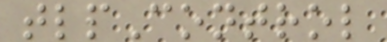tlpControl
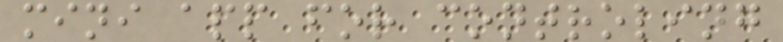mini app for controling
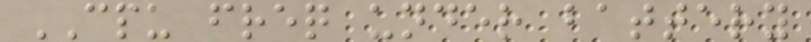CPU freq under battery
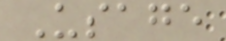Usage
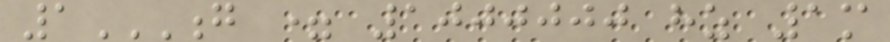1G = 1000000 HZ 1M
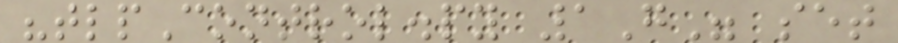"tlpControl.py 1G" set
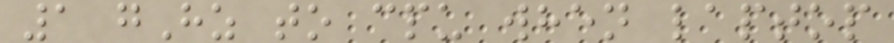1 gHz to cpu when laptop
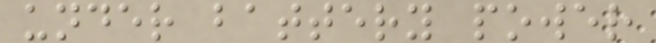under battery power
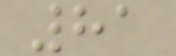81
